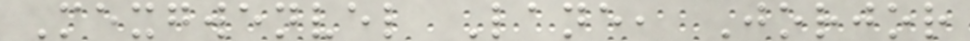Mexgwenvel Lane, Jorjor
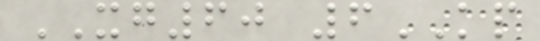XG60 6KP
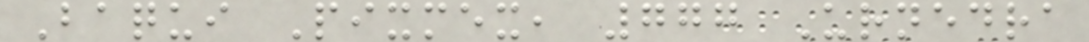Baqui Pixmex, 777 Urnedra
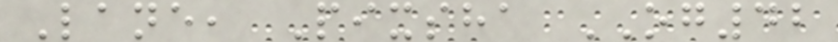Lane, Pixsha OG42
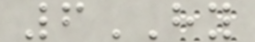6HY
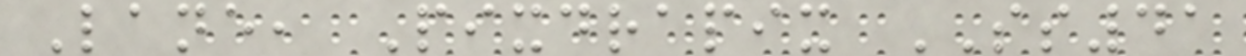Lane, Pixdrapix SS41
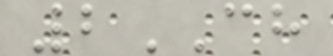2CH
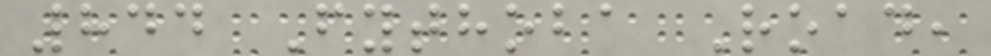844 Fythoba Road,
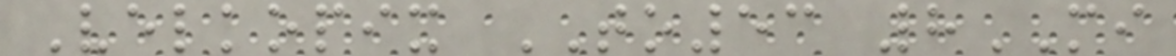Velkopix TO53 8MI
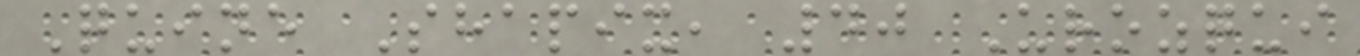Quine Shapix, 40 Urozqui
